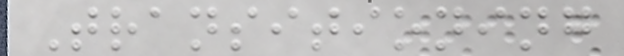Transitioning
